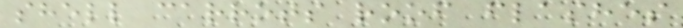shell carrots roof flashes
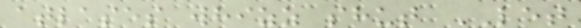atlases whizz shut LET
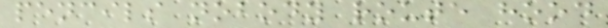pencils nobody route hood
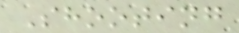Shooting
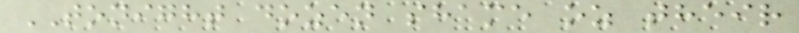TONIGHT dozen shame oz their
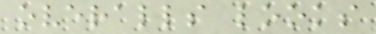overalls looks
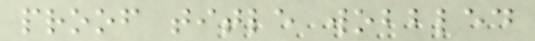proof title wobbled
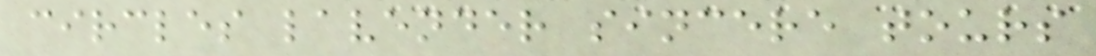circles lavender sincere tours
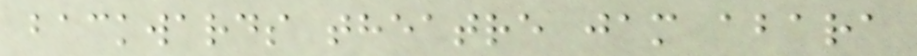backwards theatre jam abara
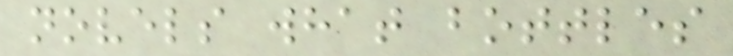novels what bottles
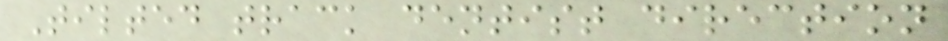Tilted track dentist direction
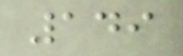149
